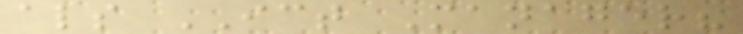als ICT Manager?
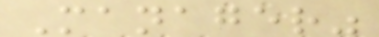Manager"
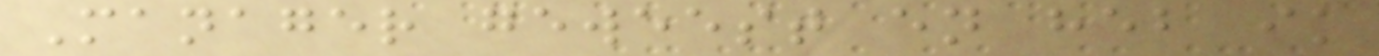Manager geweest en heb ik
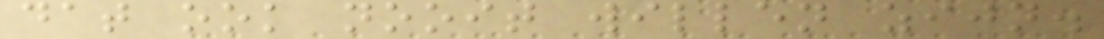dat ook nooit willen zijn.
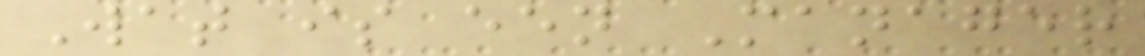Wat is een Manager
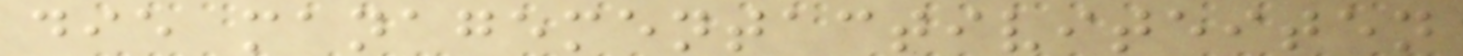die managementactiviteiten
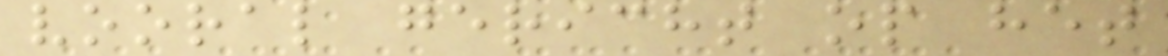vooral gericht op het
